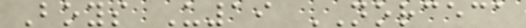Boys U19 NORCECA
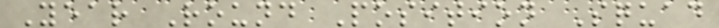Year Round Position Squad
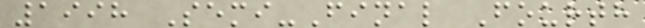1998 Semi-Final Fourth
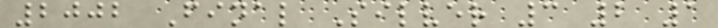2002 Final Silver 3 2 1
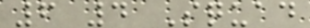6 4 Squad
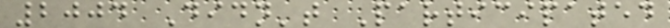2004 Didn't Participated
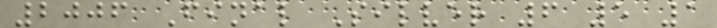2006 Final Silver 6 5 1
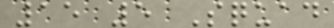15 5 Squad
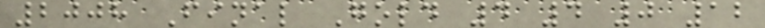2008 Final Gold 4 4 0 12
